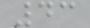43
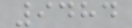9484
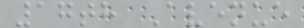17th Avenue
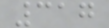317
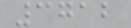3712
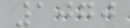1070
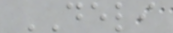DELI
